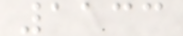1133
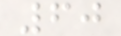60
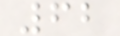62
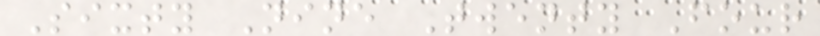Sixty Nine Twenty Four
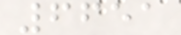6651
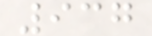937
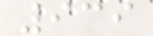939
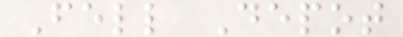Fell Depot
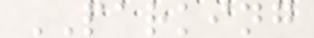PARKING
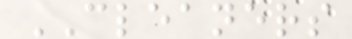CLEANERS
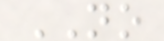NO
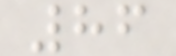86
